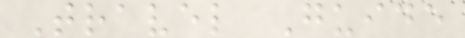Travel Guide
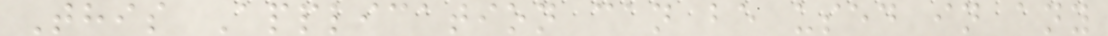This Application can be used in any
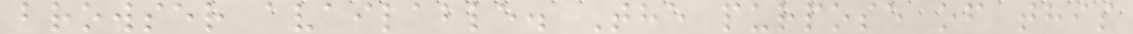browser available. The purpose of this
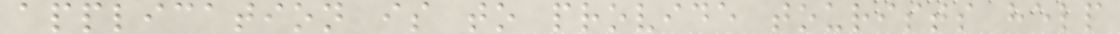application is to provide tourists help
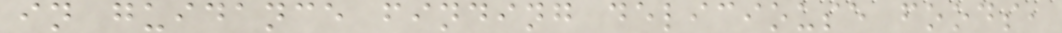in guidance finding deliciouse foods,
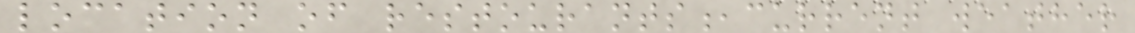location of restourants,current weather
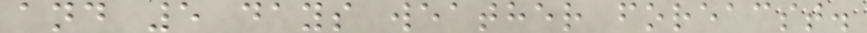and 5 days weather foreacst.
